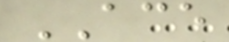ACE
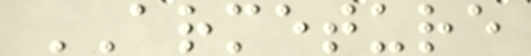ARMETURE
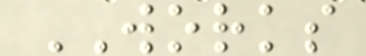WORKS
